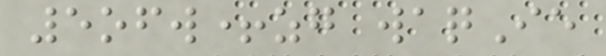5ofw+zg waqIe
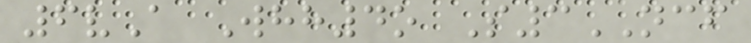6vA Whh4o S3NCF
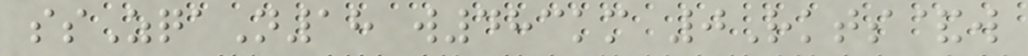ssZqaN18 w483km 0Rkts&w
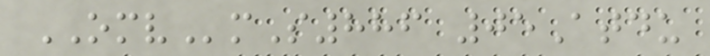OMVmS886 05Atdu
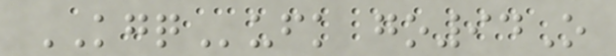KGQufk go94O
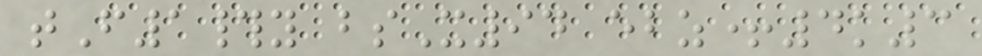tF1#y bsX94 ebz+4k3
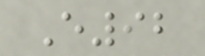E92
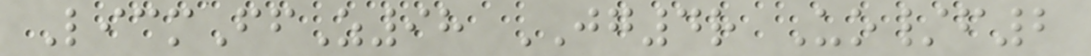LicmFfZ98 JG4r Uo/f2
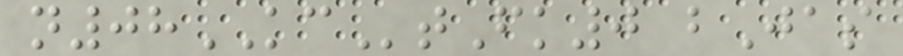n08KCtFk0 bJas
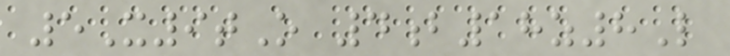5X9tO 4b18z8L
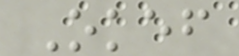Okef
